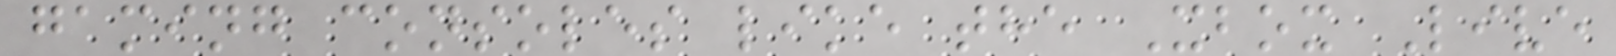gaming consoles like the Xbox Live
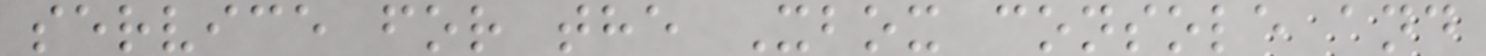service for the Xbox console and
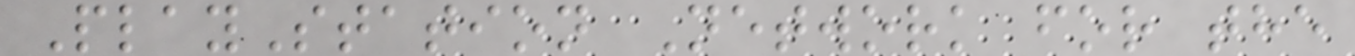PlayStation Network for the
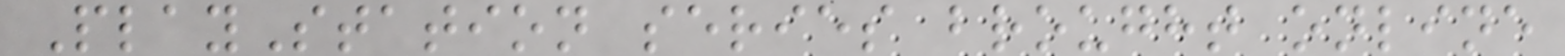PlayStation series brought online
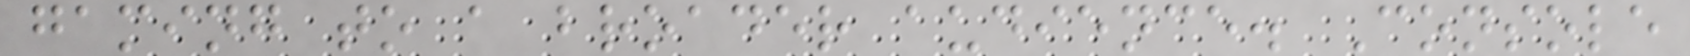gaming to a broader audience. Console
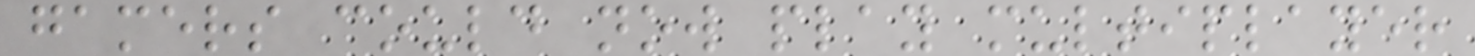gamers could now play multiplayer
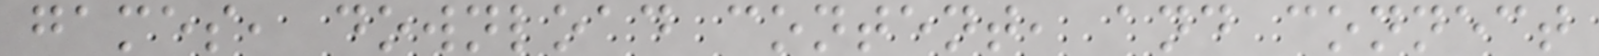games, download content, and connect
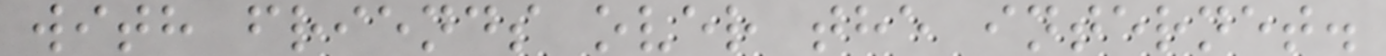with friends over the internet.
